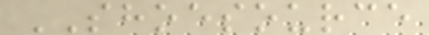SHOESOURCE
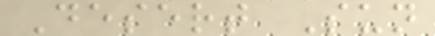Desert Sun
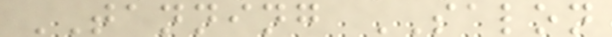TANNING SALON
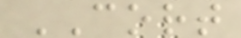CORT
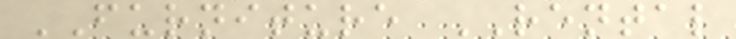FURNITURE RENTAL
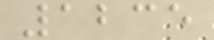1235
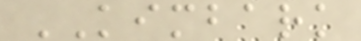KIMBARK
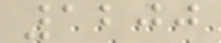1200
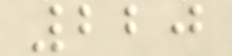220
